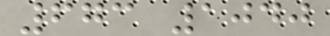673 1040
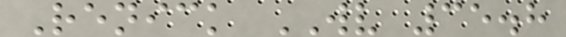Renick WV 35.8
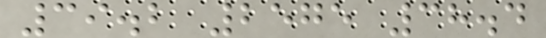39.2 2575 38.4
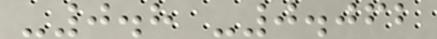-0.8 -0.062
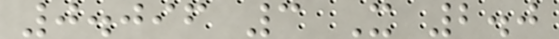0.096 3 X 2.0
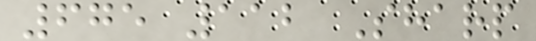675 112 Sharp
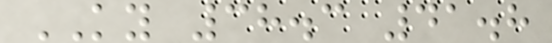KY 38.3 41.8
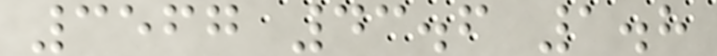3567 43.6 1.8
